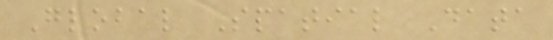Global Spatial Data
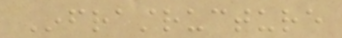Infrastructure
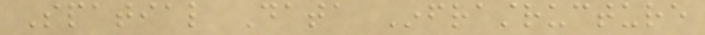Spatial Data Infrastructure
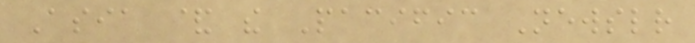Asia & the Pacific Newsletter
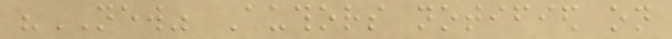"NEW" Authors notified on
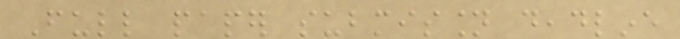Full paper submission deadline
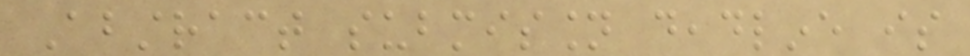Abstract submission deadline is
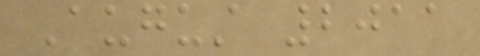August 2011
